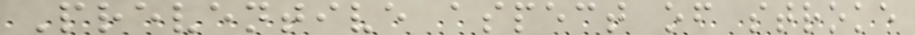Preventive aspect of stroke
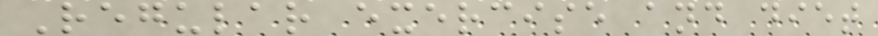Regular exercise and diet
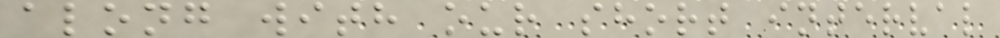along with our short interval
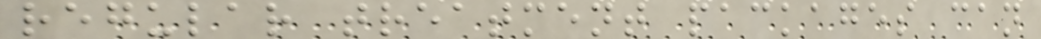regular treatment packages can
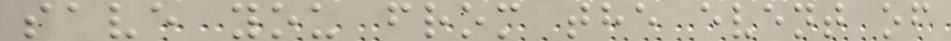save you from the event of
